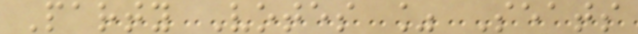Party Votes % Seats
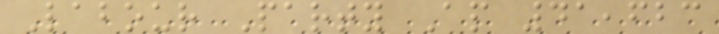Labour Party Ap 41,623
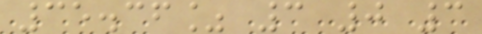35.36% 3 0 3
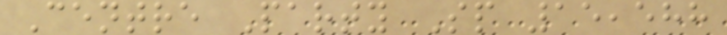Centre Party Sp 15,588
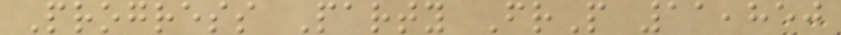Progress Party FrP 11,850
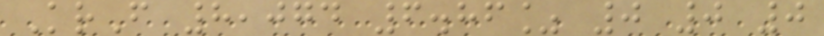KrF 8,074 6.86% 0 0 0
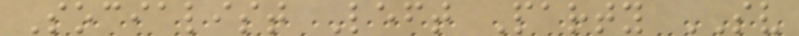Socialist Left Party SV
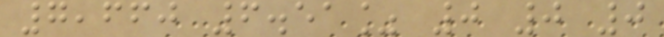7,660 6.51% 0 0 0
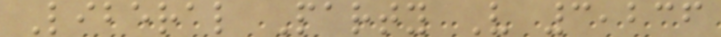Liberal Party V 3,236
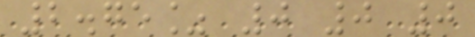2.75% 0 0 0
